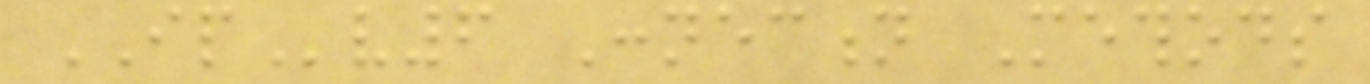IPv6 Connection Methods
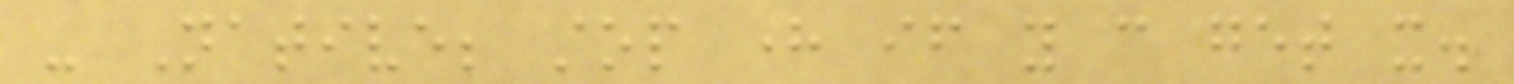- Native; stop here if you can get it.
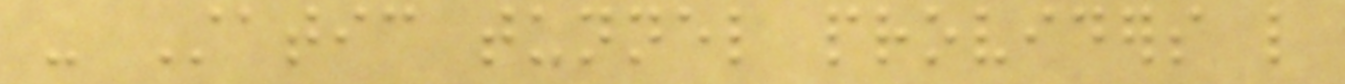- Static tunnel providers like
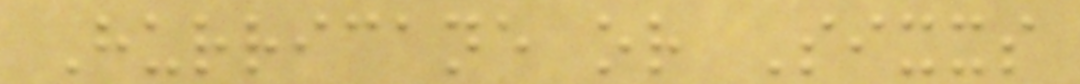Hurricane or Sixxs
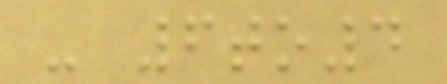- 6to4
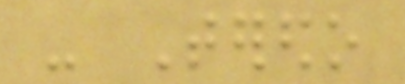- Teredo
